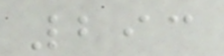293
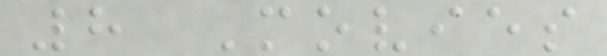8 Movies
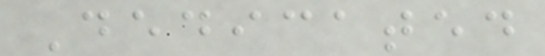Dedicated
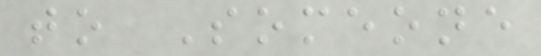to Someone
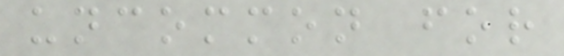uncommon for
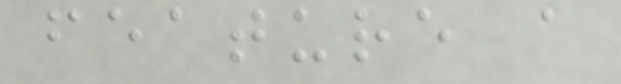feature a
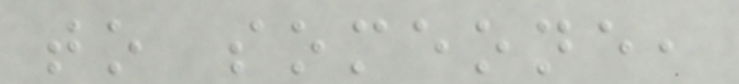to someone,
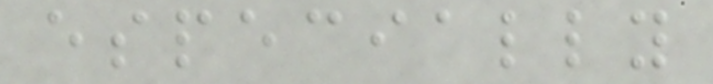especially
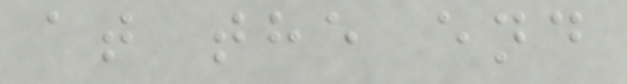at the end
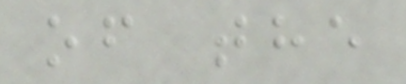of the
